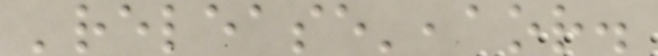'release',aor.
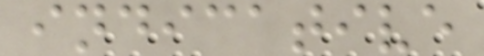indicative
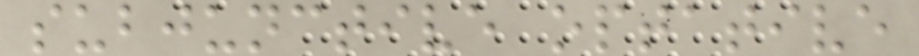subjunctive optative
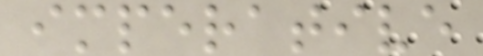imperative
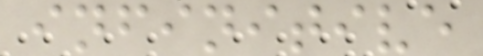infinitive
